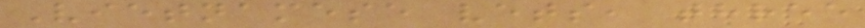Vietnamese vets, three
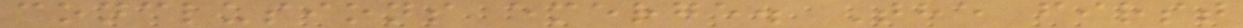conclusions emerge. The first
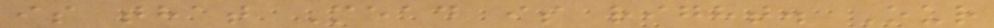is that Mead is right. Our
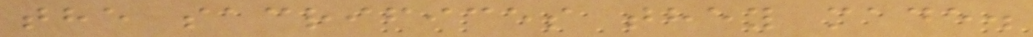the sacrifices they made.
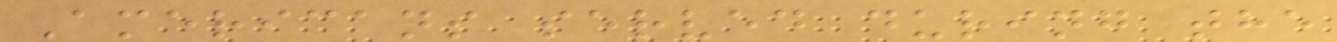Americans served during the
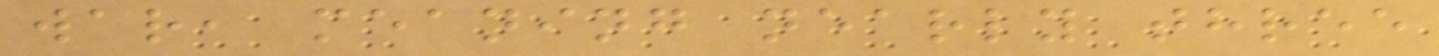war, meaning nearly three
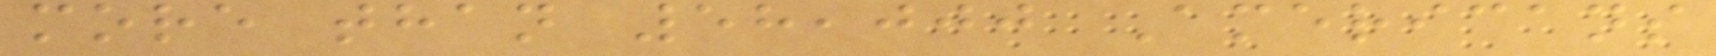more than 58,000 Americans
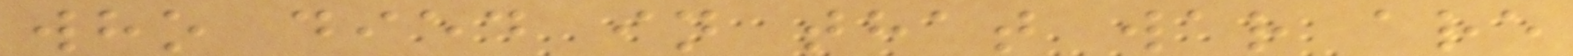who died in that war are
